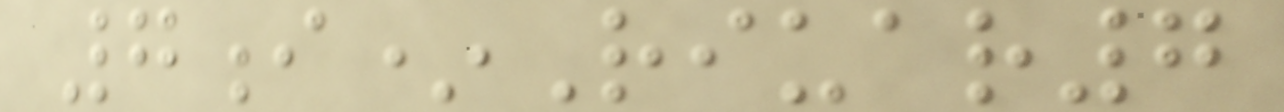7i*Riuar7
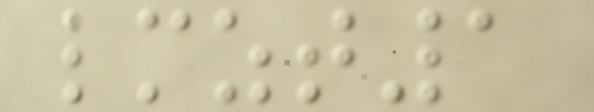lmzt1
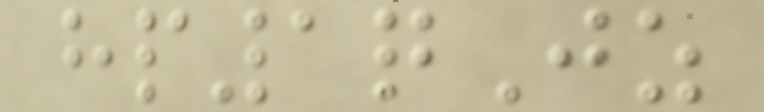hp1qJz
